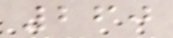260
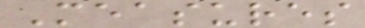Measures
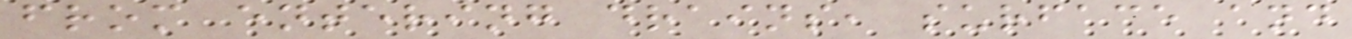from entering drains, surface and
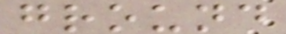ground
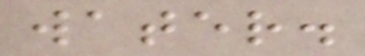water.
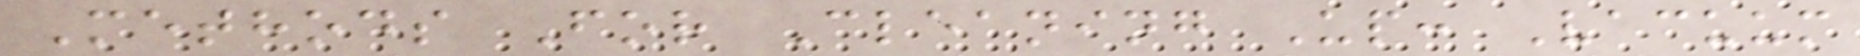Methods For Cleaning Up: Vacuum
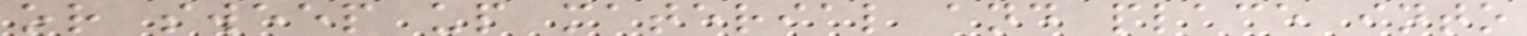or sweep up material and place into
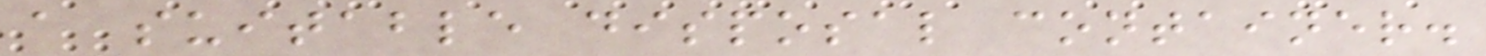a suitable disposal container.
